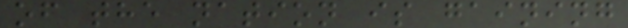of the nation is gaining
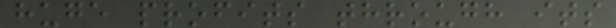huge profits through its
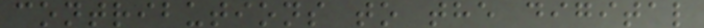contributions to the digital
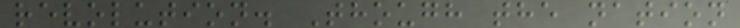revolution. Though the nation
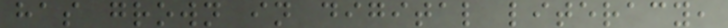has grown in digital literacy,
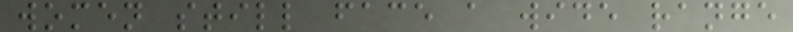women still face a wide range
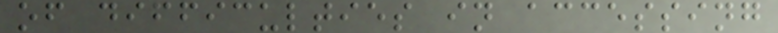of difficulties in accessing
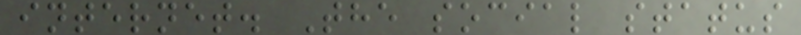internet. The social status
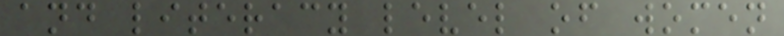and literacy level of women
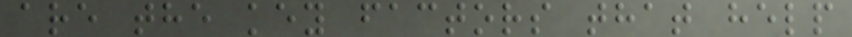are the key factors that help
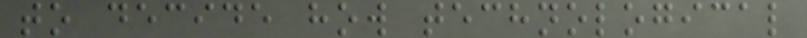to decide how technological
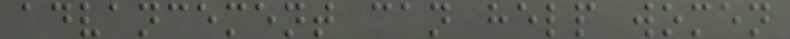advancement can help women
